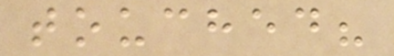touched?
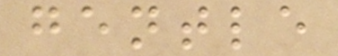gentle
